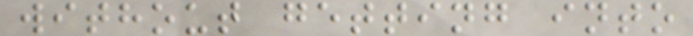without getting into
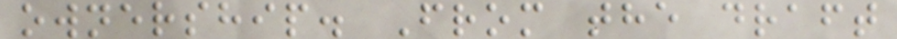ownership. From the draft
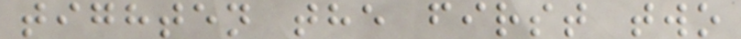tighten the first two
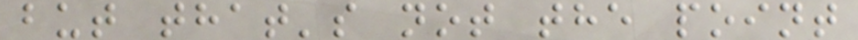but that's not the point
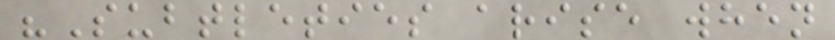"Subtleties arise when
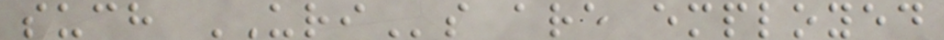such URIs are employed
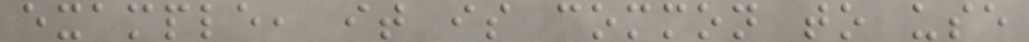example, it is common to use
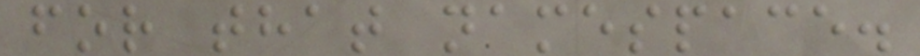for that namespace.
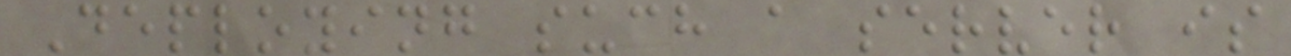Deploying such a server is
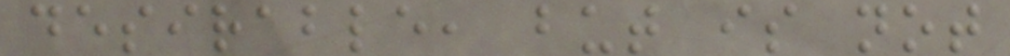desirable, but is not
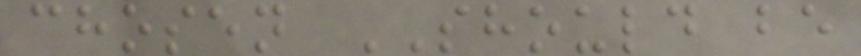chosen SHOULD be
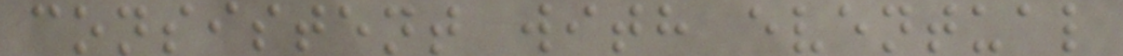consistent with eventual
